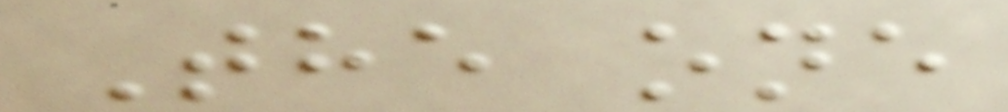The one
